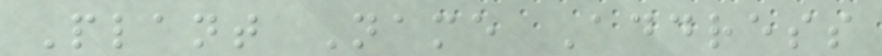Plant Name Address
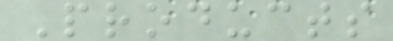Products
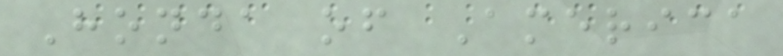Honda of America
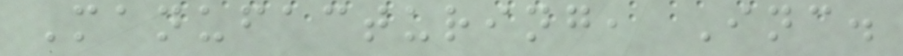Manufacturing, Inc.
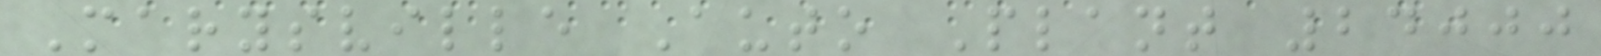Marysville Auto Plant 24000
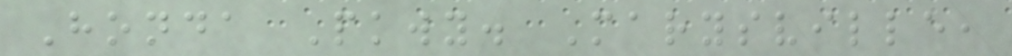Honda Pkwy. Marysville,
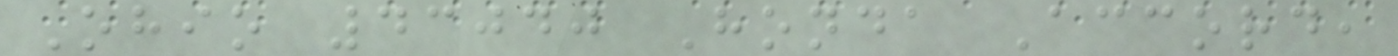Ohio 43040 Honda Accord,
